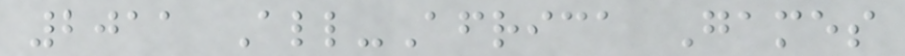2011 All-Africa Games
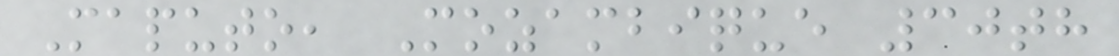Maputo, Mozambique 30th
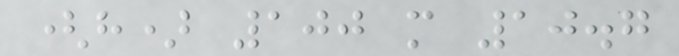(h) 100 m 10.7
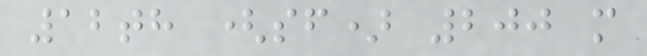12th (sf) 200 m
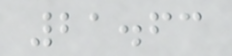21.63
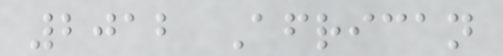2012 African
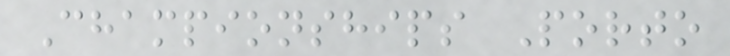Championships Porto
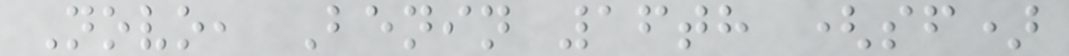Novo, Benin 16th (sf)
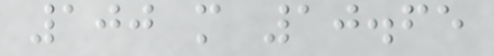100 m 10.65
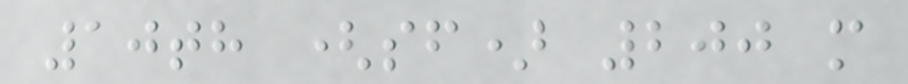10th (sf) 200 m
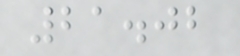21.02
